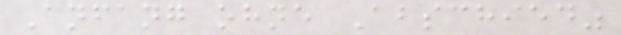Anfang ohne Abschied"
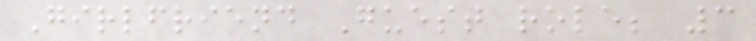Girlfriend Guest role; 3
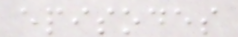episodes
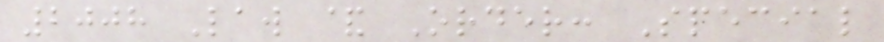2008 Law & Order: Special
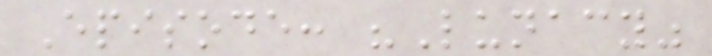Episode: "Lunacy"
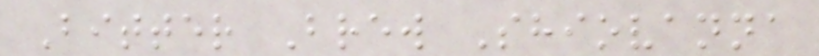Bitter Brew Shiovanna
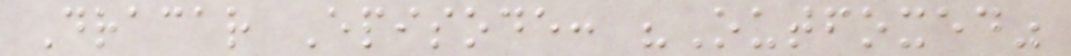Dracar Episode: "Outfoxed"
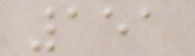151
